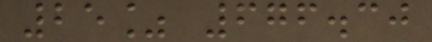25% 676.30
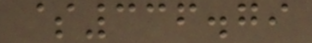$336.79
